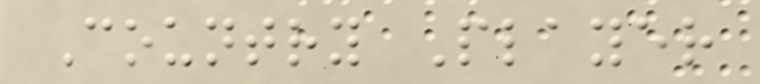Country Player
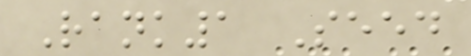Rank1 Seed
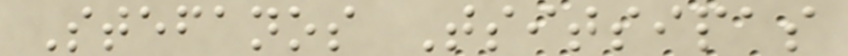Stefanos Tsitsipas
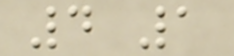4 1
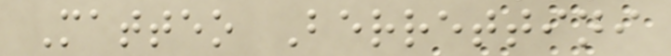Matteo Berrettini
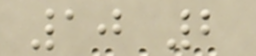10 2
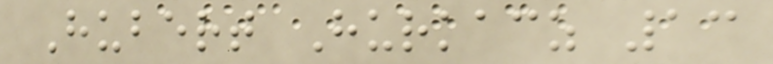Hubert Hurkacz 13
